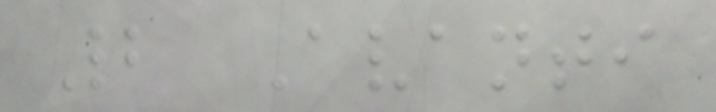2 Avanti
